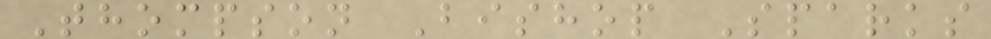Thompson Bishop Sparks
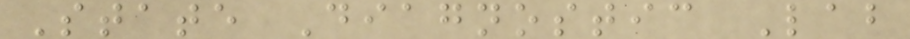State Diagnostic Lab
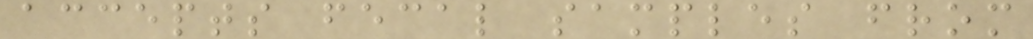accepts fecal samples from
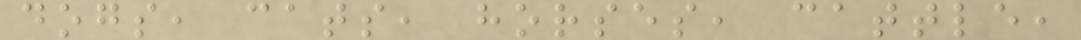dogs, cats, horses, cattle,
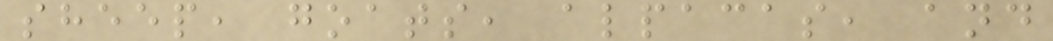sheep, goats, alpacas, and
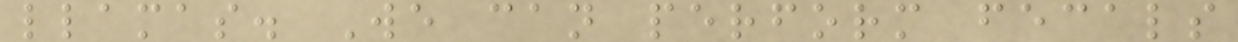llamas. We can perform fecals
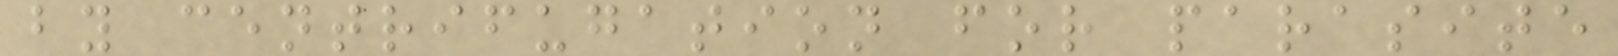by centrifugation for parasite
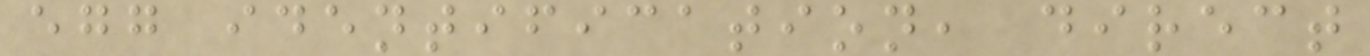egg identification, direct
